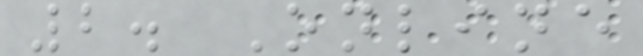2. Online
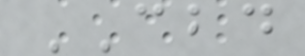CBD
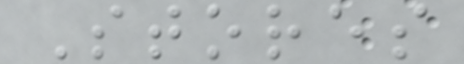Stores
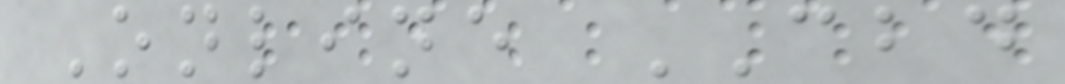Online CBD
